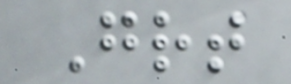Great
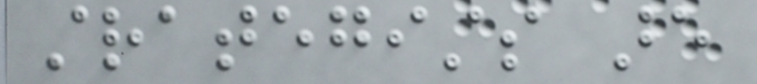strategists are
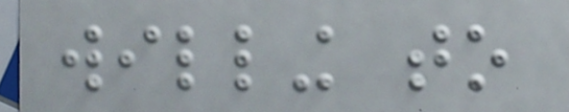willing to
